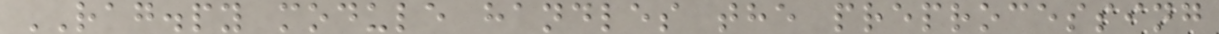RAG.py module handles the preprocessing
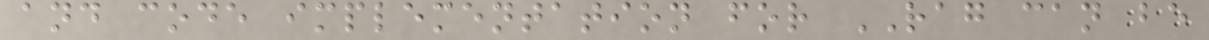and code implementation for RAG can be
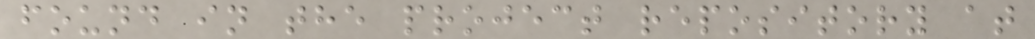found in the project repository at
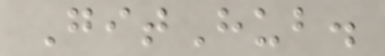GitHub.
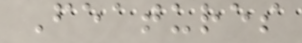Features
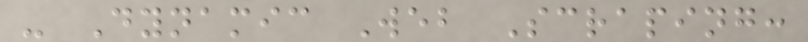- Dynamic Web Scraping:
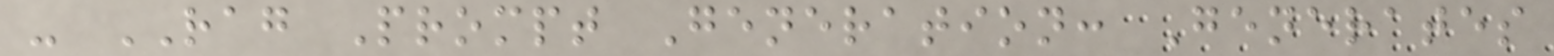- RAG Prompt Generation: Generates
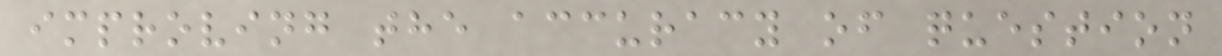improving the accuracy of question
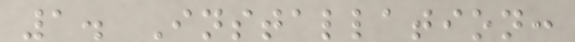1. Installation:
